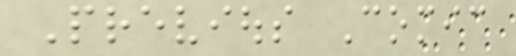Previous Comic
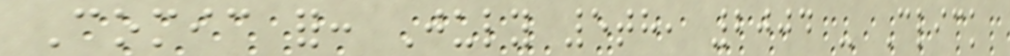Comic for: July 5th, 2004 - Click
